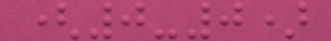(0-0)
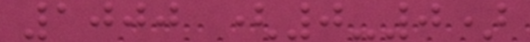1000 (0-0)
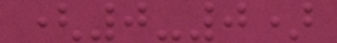(0-0)
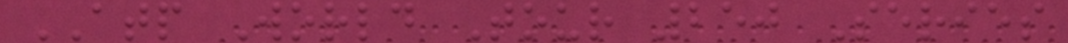ATP World Tour 250 Series
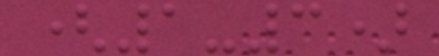(1-3)
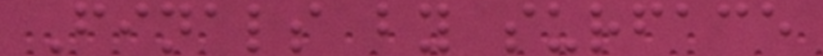Finals by surface
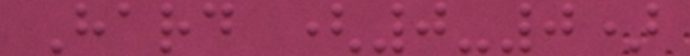Hard (0-0)
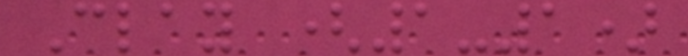Clay (1-1)
